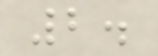2.
